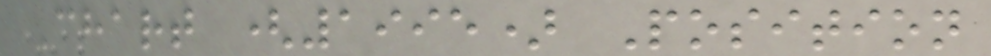Chart (1995) Position
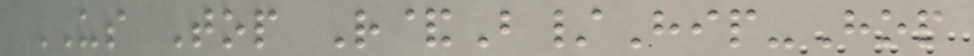US Top R&B/Hip-Hop
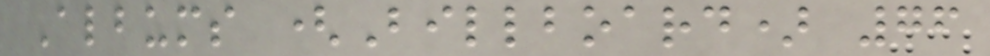Albums (Billboard) 76
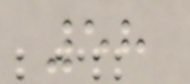58
